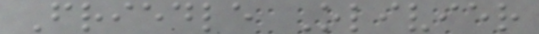Friedle Olivier
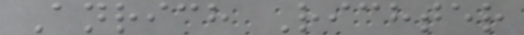Anrich Richter
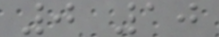0 10
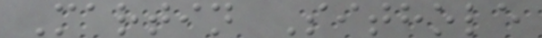Martin Sithole
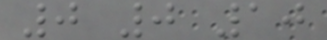0 0 10
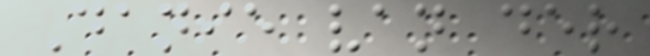Danie van der
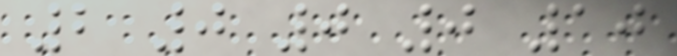2 0 0 0 10
